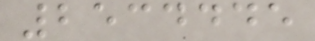2534445
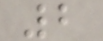2
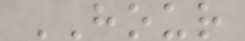HOUR
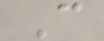C
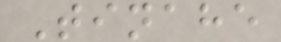Tinahe
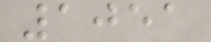1051
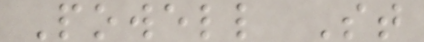Powell St
